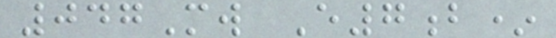047Mw E7b*
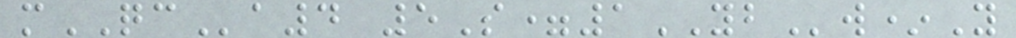mQCa4 5S=1YBw*Y
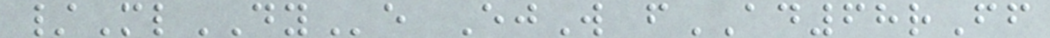/MlDYe EjW fAD68rFf
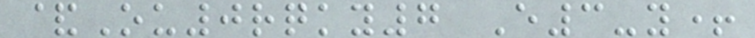&Ou0rqky7 E3-y+
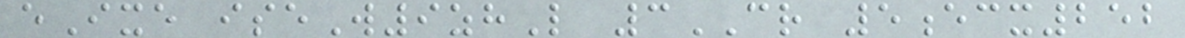eIxe iseW9zhL 3CR 5ecx252
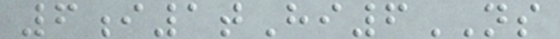6i1tHi6NS
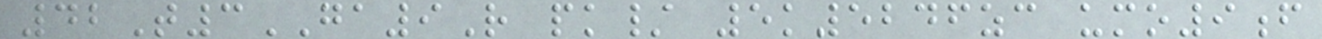42T3GA9R pk/ 5k5246zc umo9f
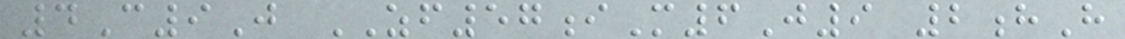4C9J ZF57iM6J9 2hH
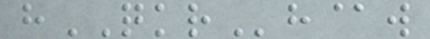hQKRh@w
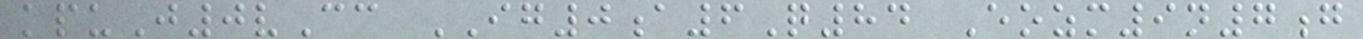kpuJ0vCc IG0a6Q84 Eozm9n7g
